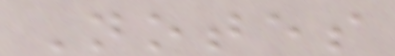Notes
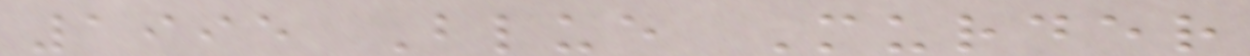1995 Blue Murder
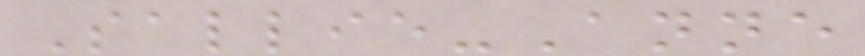Sallie-Anne
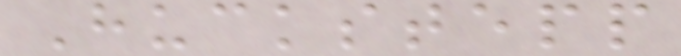Huckstepp
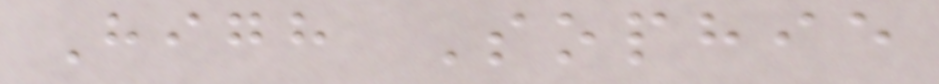High Sophie
